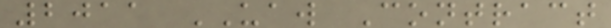2011 UAW Contract
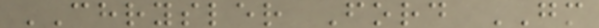CHRYSLER Ford GM
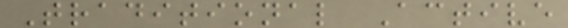Traditional Active
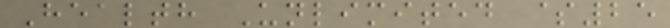Health Unlimited $25
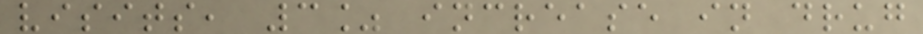visits, 3% increase in drug
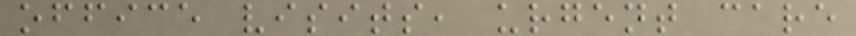office visits, urgent care
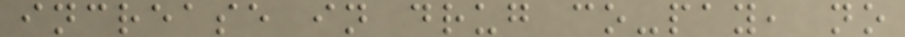increase in drug co-pay, no
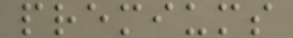premiums
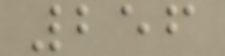256
